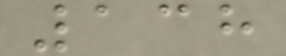138
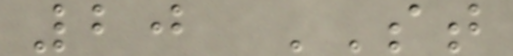20 ST
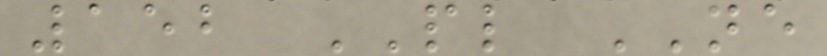152 PL NE
